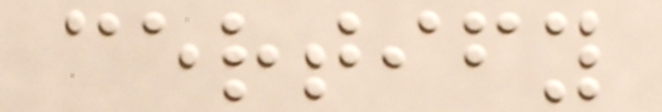certify
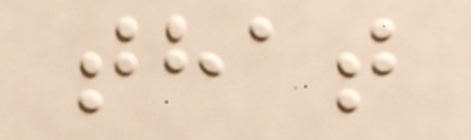that
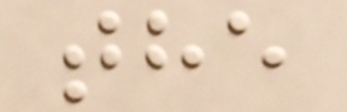the
